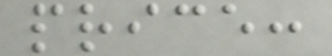price:
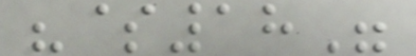"$18"
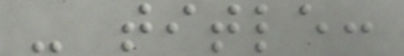- title:
